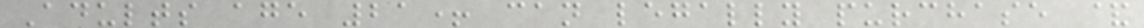Adults age 21+ can legally purchase &
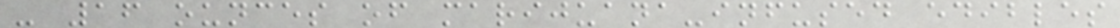- 16 ounces of marijuana-infused edibles
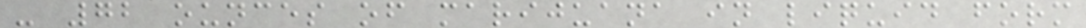- 72 ounces of marijuana in liquid form
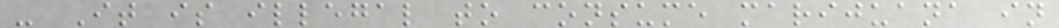- It is illegal to consume marijuana in
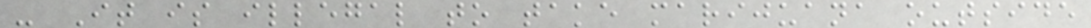- It is illegal to take marijuana outside
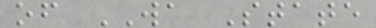of WA State
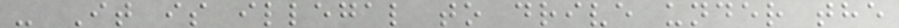- It is illegal to drive under the
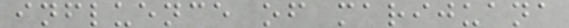influence of marijuana
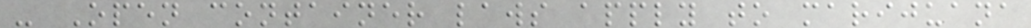- Open container laws apply to marijuana
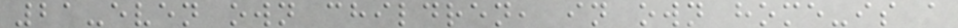21-even own children, in own home-is a
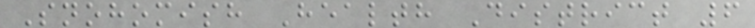Snohomish Health District 6
